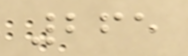265
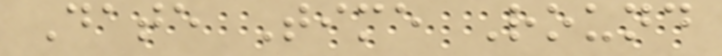Date Time Round
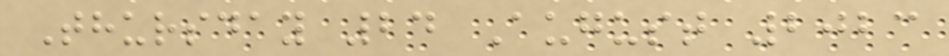Thursday 24 August 2023
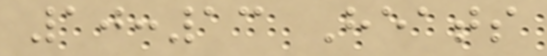10:13 Heats
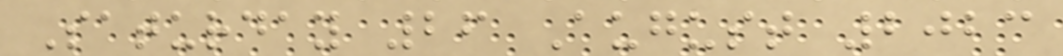Saturday 26 August 2023
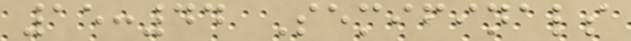15:44 Semifinals
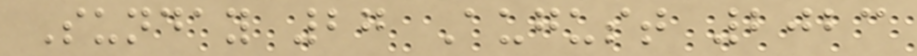Sunday 27 August 2023
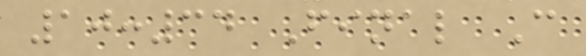10:34 Final C
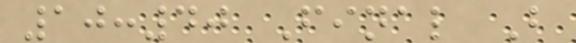10:40 Final B
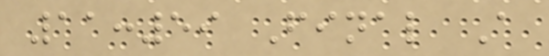11:59 Final A
